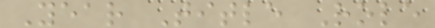Year Title Role
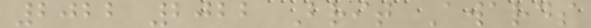2022 2022 Brit Awards
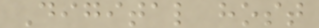Digital host
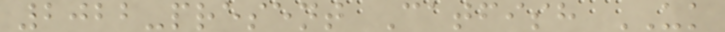2022-present Catfish UK
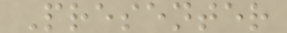Presenter
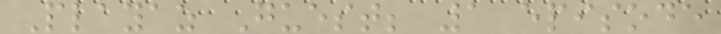Playaz Guest; 1 episode
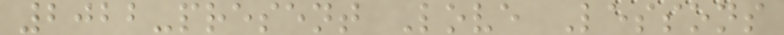2022-present Love Lessons
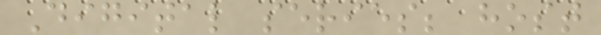Digital series; host
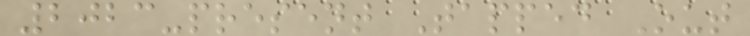2023-present Tapped Out
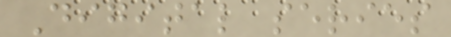Digital series
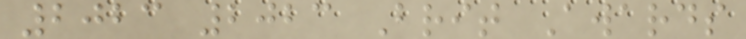2023 2023 Brit Awards
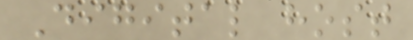Digital host
